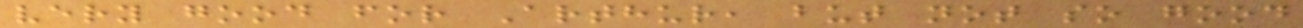very good for Arthur, but not so good
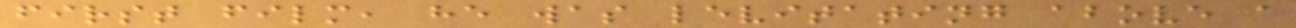first film, he was levitating above a
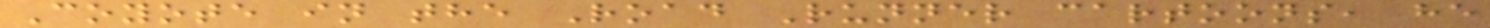Coyote in the Road Runner cartoons, he
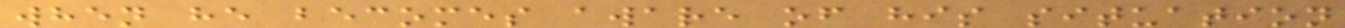when he becomes aware of his situation
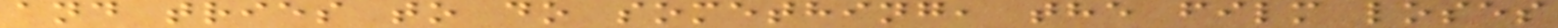and tries to do something, the film loses
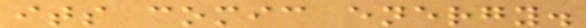its comic energy.
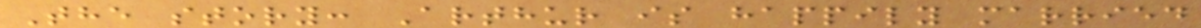The story: Arthur is happily married
